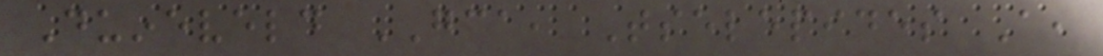Duineveld GCA, Tselepides A,
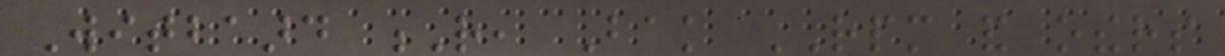Witbaard R, Bak RPM and others
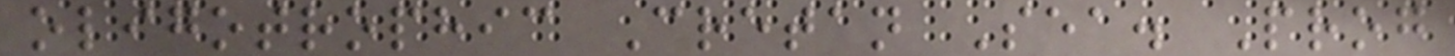oligotrophic Cretan Sea. Prog
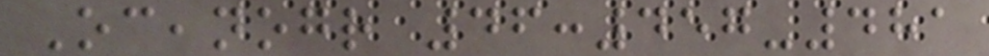Oceanogr 46:457-481
